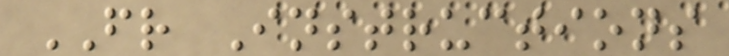FR Instructions
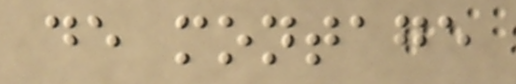de montage
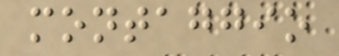montaggio
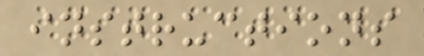instructions
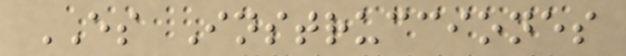ES Instrucciones
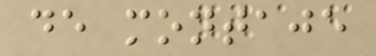de montaje
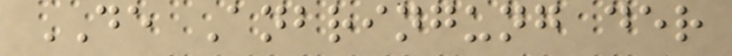DE Anbringung der
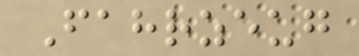Fahrzeug
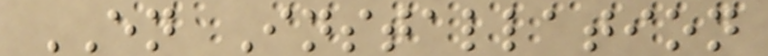EN Installation
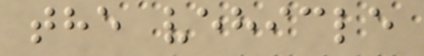the vehicle
